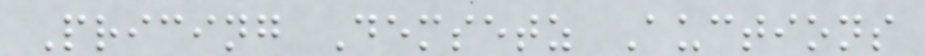Pricing Demsetz Auctions
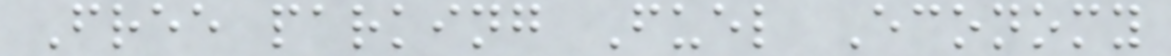Free parking Fuel Economy
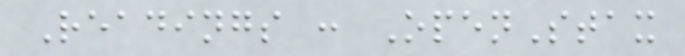Readings : OpenStax
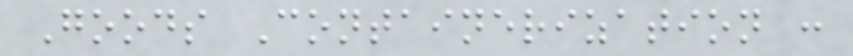Goods Containerization :
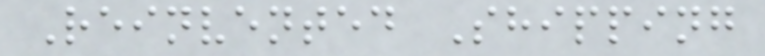Reinvented Shipping
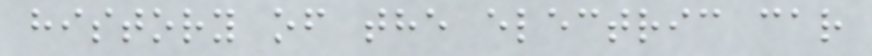history of the electric car
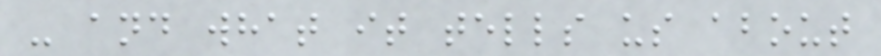- and what it tells us about
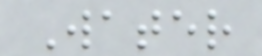Water
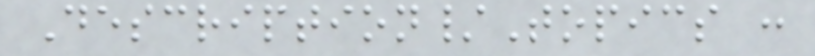Description/Topics :
